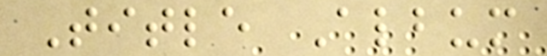Title Album
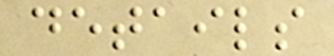details
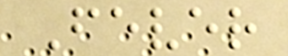Fever
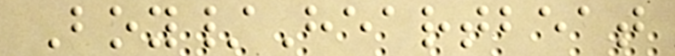Boy/Heartbeat
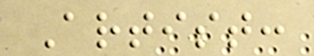Artist:
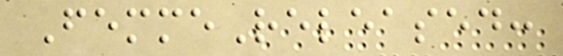FemmeReleased:
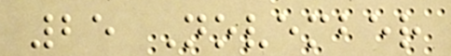25 November
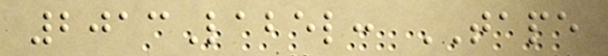2013Label: TAPE
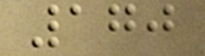170
